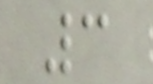3
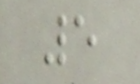5
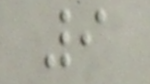9
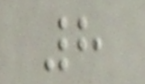8
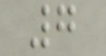7
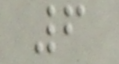6
